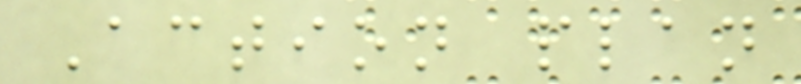Action plan
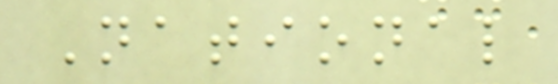National
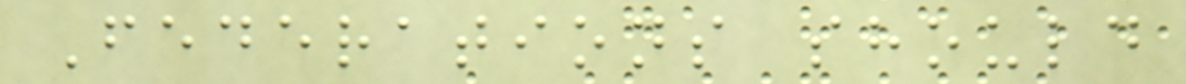Federations should
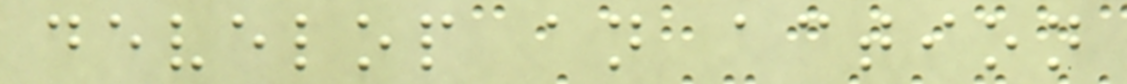develop an action
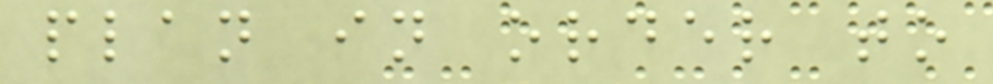plan in order to
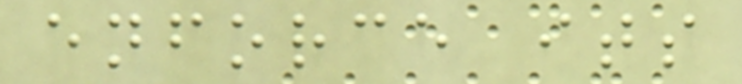enforce its
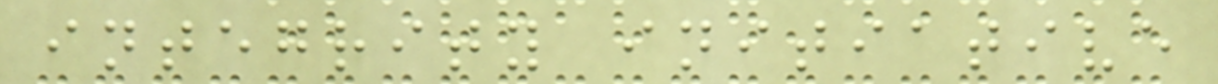integrity initiative
